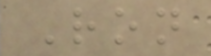Ron
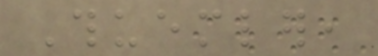Thuemler,
